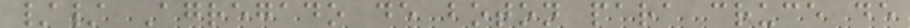// Agregado de boton para cruce de
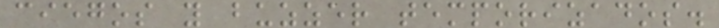ciegos y buzzer temporizados.
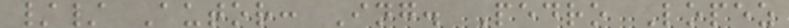// Autor: Ing. Pedro Lopez
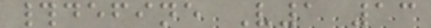#define V1 13
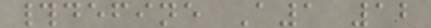#define A1 12
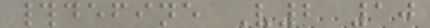#define V2 10
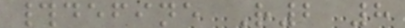#define R2 8
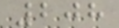208
